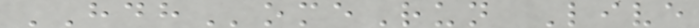HDHomeRun Live
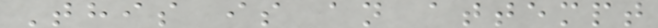This is an attempt
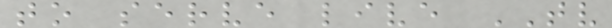to serve live TV
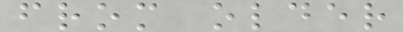from older
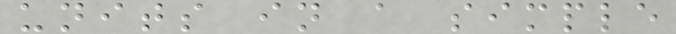units in a simple
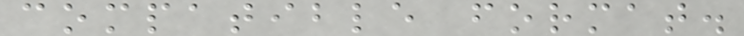compatible format.
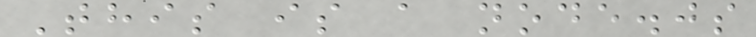This is a node.js
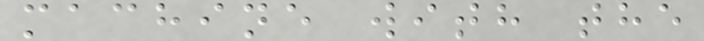machine with the
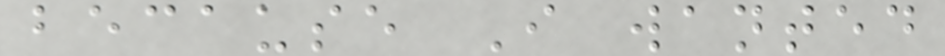because I wanted
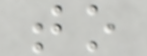to
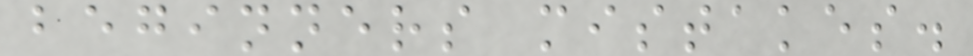beginners mistakes.
